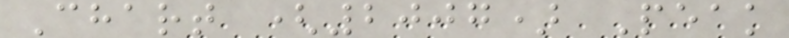Chart (2007) Peak
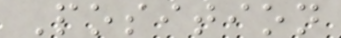Position
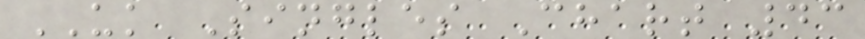UK Singles Chart 43
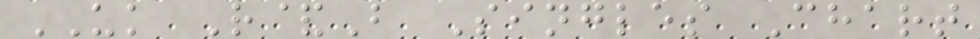UK R&B Singles Chart
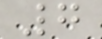7
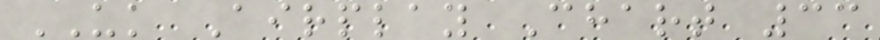UK Airplay Chart 33
